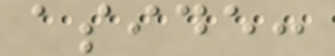aside:
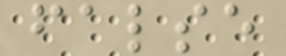false
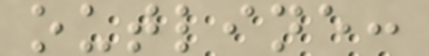outline:
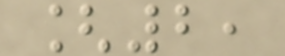[2,
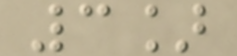3]
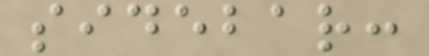sidebar:
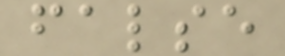false
